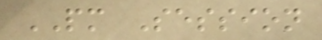PM Session
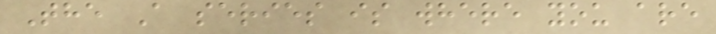The A series is where you are
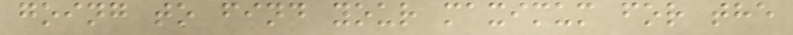going to find your maximum for the
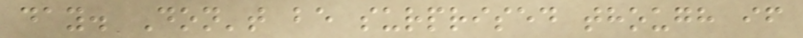day. Don't be surprised though if
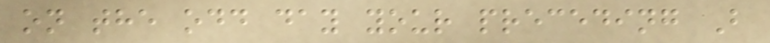on the odd day your preceding B
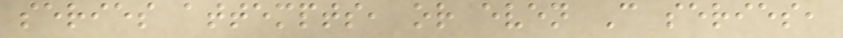series attempts, or even C series,
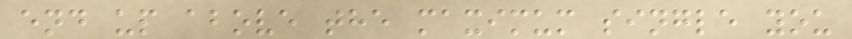end up above the maximum single you
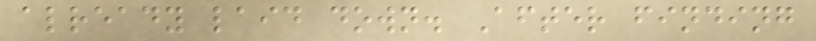already laid down. After finding
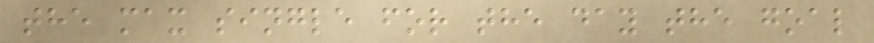the max single for the day the goal
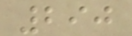290
